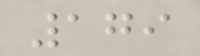179
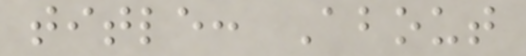title: About
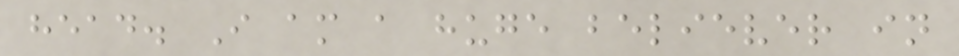head. I am a huge believer in
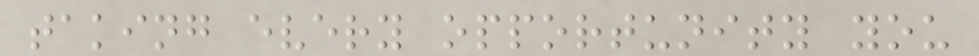taking every opportunity you
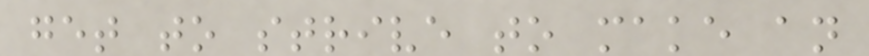get to strive to make an
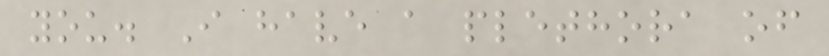you. I have a plethora of
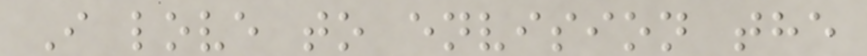I love to envision the
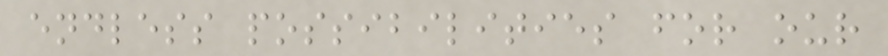endless possibilities for our
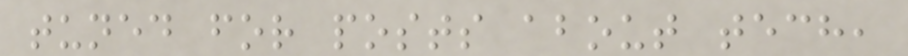tuned for posts about tech,
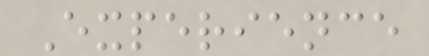Experience
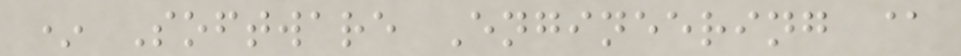* Software Engineering @
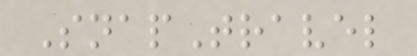SnapTravel
